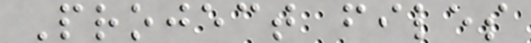Project files
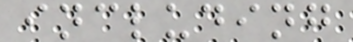including
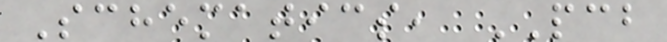Schematics, PCB
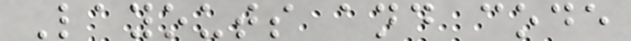Layouts and code
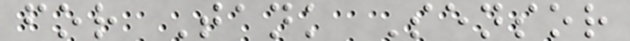for Tank Sensor
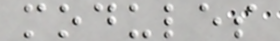modules
